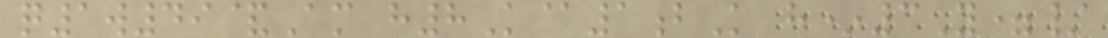q1w49&Am h8K@1bK h*3Y=/
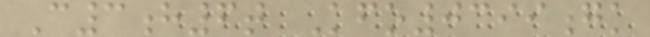C3h6t Kfo0399gk
